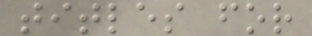titles for
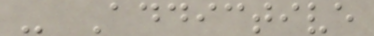- Addictive
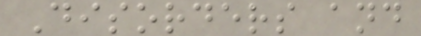Disorders and
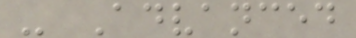- Advanced
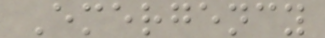Emergency
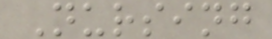Nursing
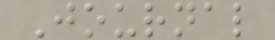Journal
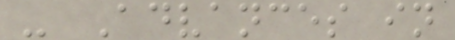- Advances in
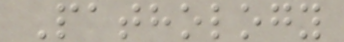Pathology
